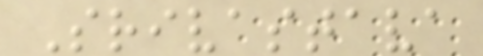Srivastava
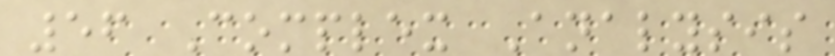56 Complex Analysis
